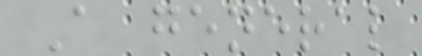A general
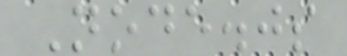Node.js
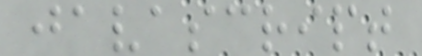javascript
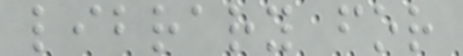library for
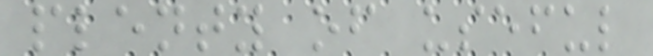plenty of useful
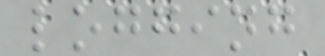logging
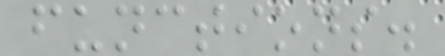functions.
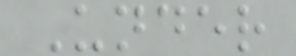Under
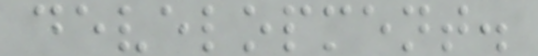development.
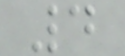4
